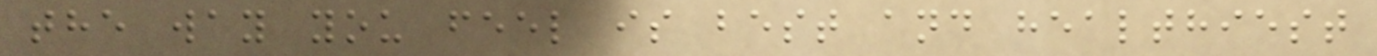the way you feel is best and healthiest
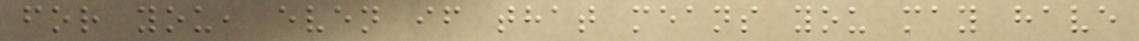for you, even if that means you may have
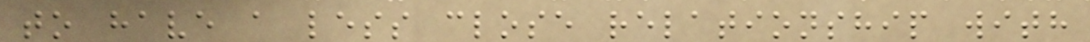to have a less close relationship with
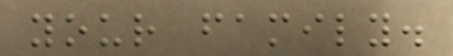your family.
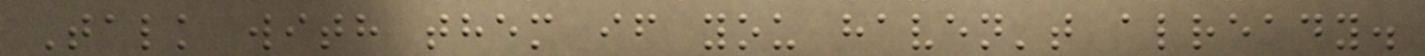Talk with them if you haven't already.
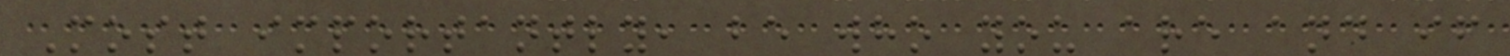Most importantly, be who you are and if
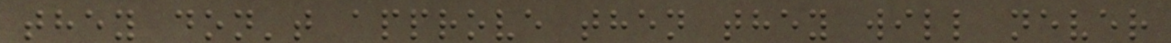they don't approve then they will never
